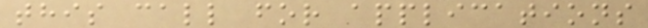this call for applications
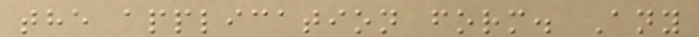the application form. Any
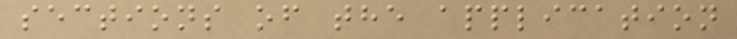sections of the application
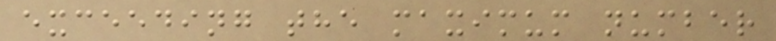exceeding the maximum number
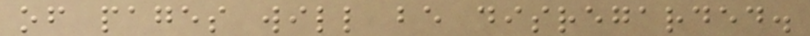of pages will be disregarded.
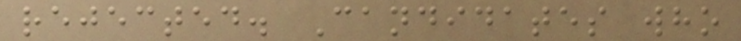rejected. Candidates who
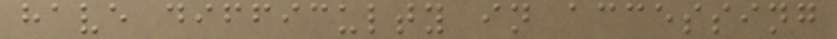have difficulty in accessing
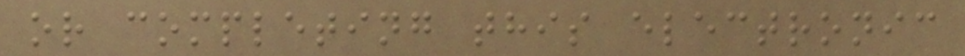or completing this electronic
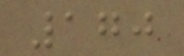170
